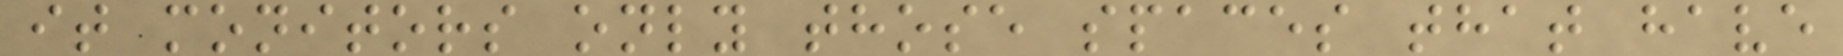it monitors only those spaces that have
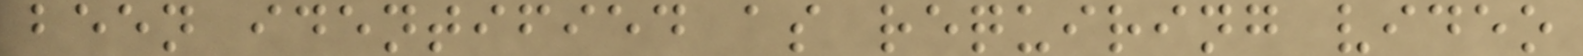been identified as requiring video
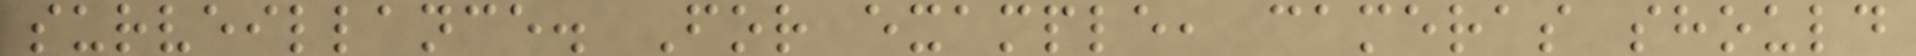surveillance. For example, cameras should
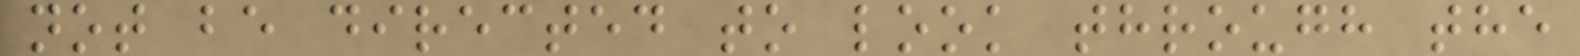not be directed to look through the
